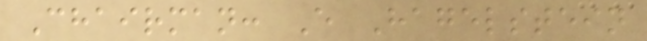Chairman: E Hagelstein
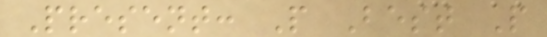Present: P Best P
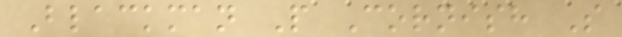Blackman P Cornish S
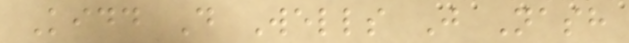Kidd D Wells J Nash
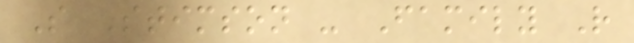S Stimson - Family R
